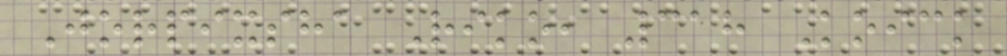Jorpixsha Riko, 318 Koick
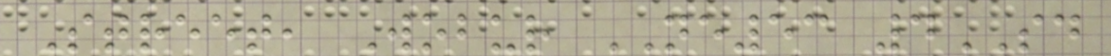Street, Wobur NE53 4SD
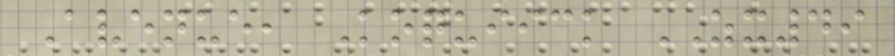Avenue, Koquiick ZX49
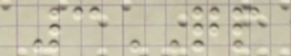3QP
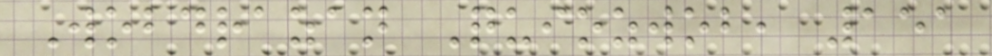Wobdrazan Quiozwob, 151
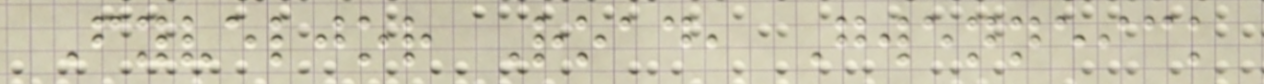Fyveljor Road, Gwenneick
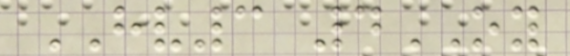HV3 4OY
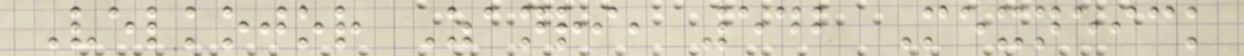Velkojor Zanri, 542 Mexneick
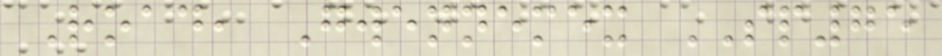Road, Gwennemex SP75
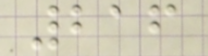216
